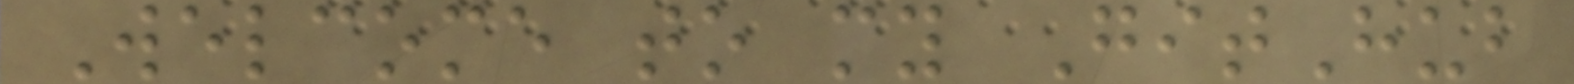Welcome to my GitHub
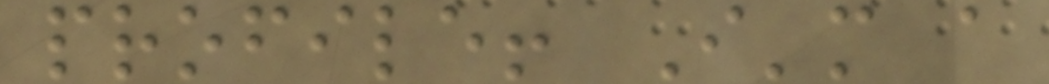profile! I'm a
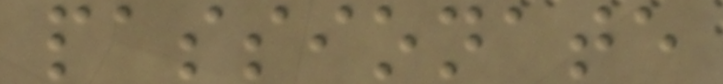passionate
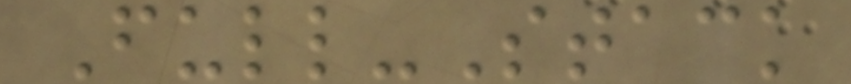Full-Stack
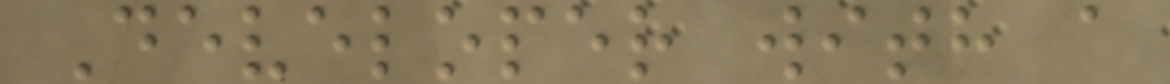Developer with a
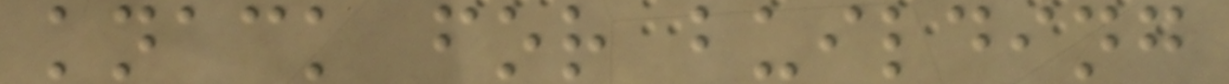knack for building
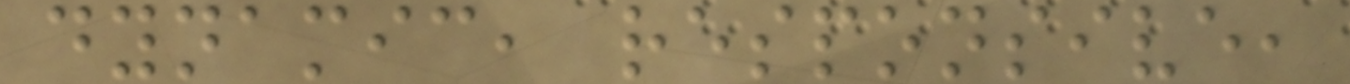dynamic, responsive,
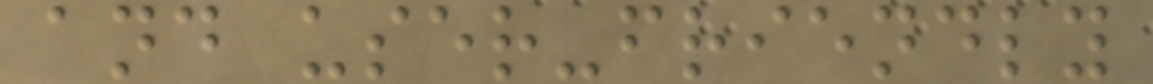and user-friendly
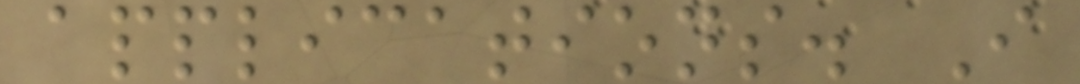applications. I
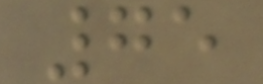75
